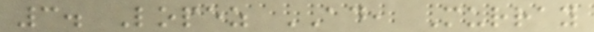3. Lopez AD, Murray
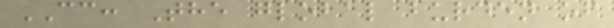CC: The global burden of
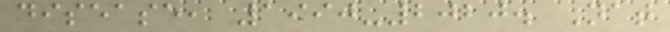disease, 1990-2020. Nat
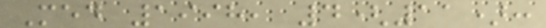Med 1998, 4(11):
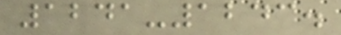1241-1243.
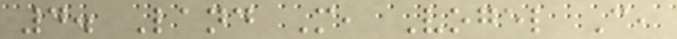4. Land M, Vogel C,
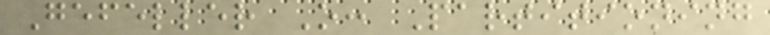Gefeller O: Partitioning
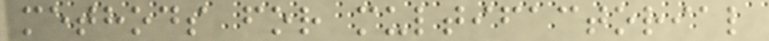methods for multifactorial
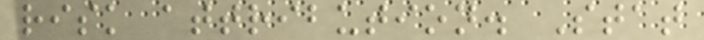risk attribution. Stat
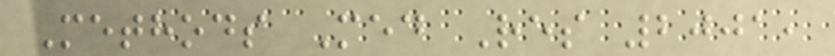Methods Med Res 2001,
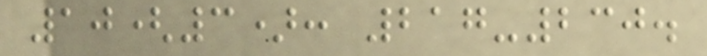10(3): 217-230.
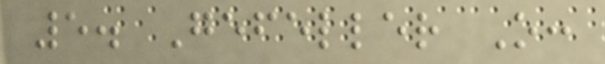5. Gefeller O:
